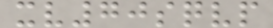xv70sqvp
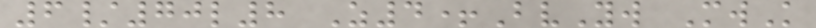6/70l8 Z4+BvYw MwK
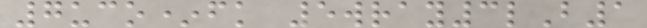7uco*fk 5wray3lB1
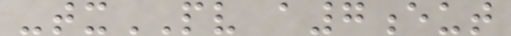-txPV a7eut
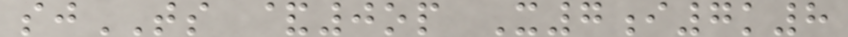sjTS &0op X7i7k8
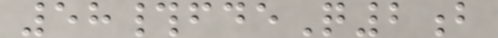58#fdeQ2b
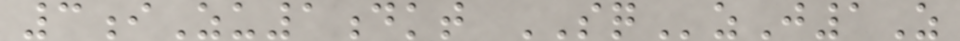3iZu1dkt SQzJ1Z
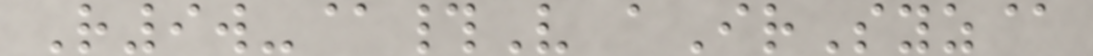R9w-@#V aIrSyz@
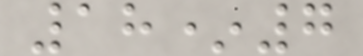18*7
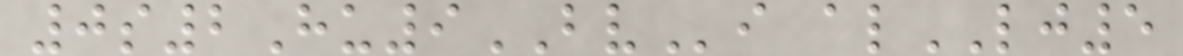0s2Hu9BVi alLJ5
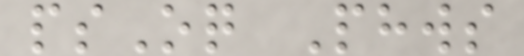psOq Phws
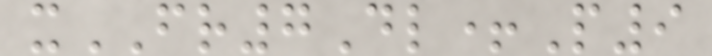xFR7Dl+P9
